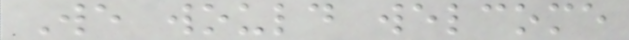We would welcome
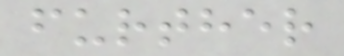further
